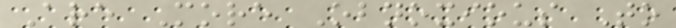Are More Obnoxious To
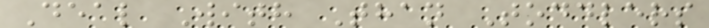Deal With Than Toddlers
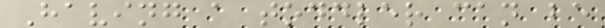Having a toddler can be
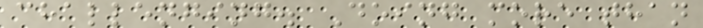challenging. Doing more than
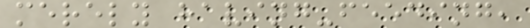merely having-feeding,
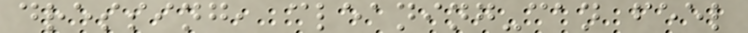dressing, cleaning-can feel
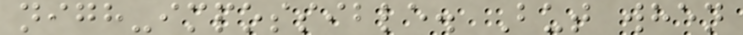nigh-impossible. But when
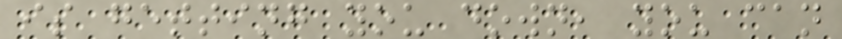is getting you down, you can
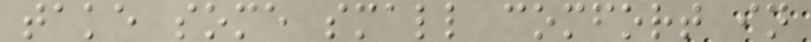take some small comfort in
